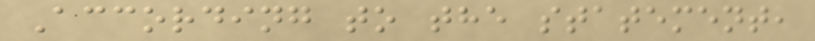According to the statement,
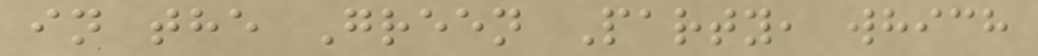in the Green Party, which
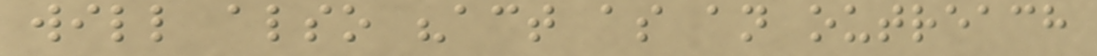will also "act as an outreach
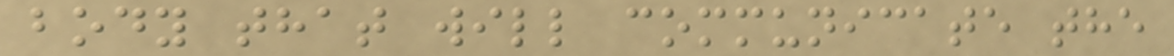body that will communicate the
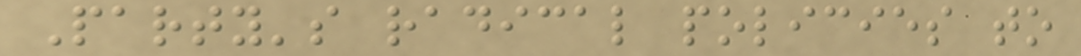Party's radical policies to
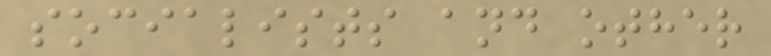socialists and other
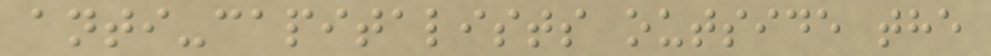anti-capitalists outside the
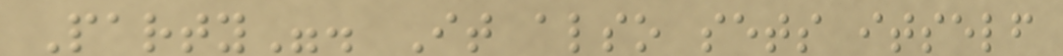Party". It also sets itself
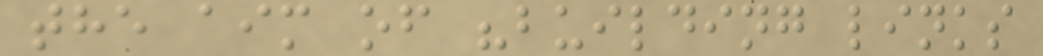the aim of "building links
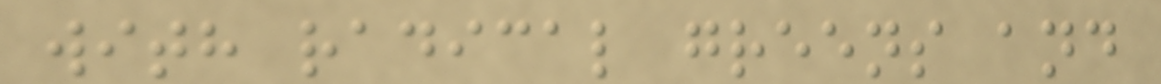with radical greens and
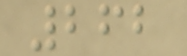262
